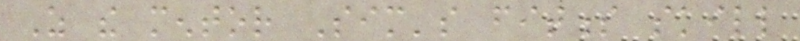As the mentor Sim's fitness skill
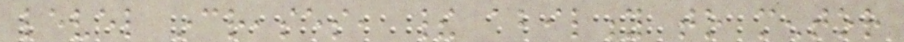level increases, their ability to mentor
